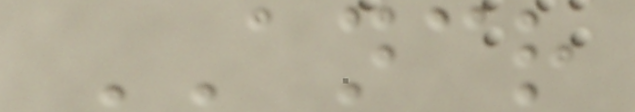ANCR
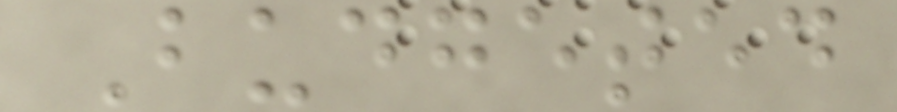Budgeted
